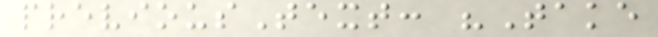previousText: "Take
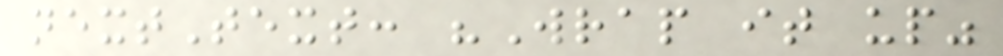nextText: "Wrap it up"
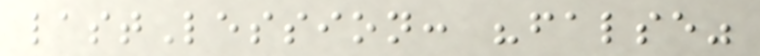lastLession: "false"
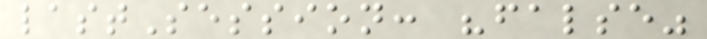lastSession: "false"
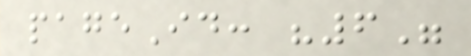pageId: "6"
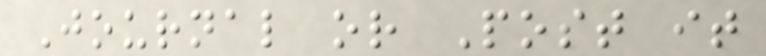Journal or Post it
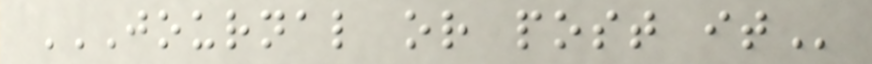JOURNAL OR POST IT
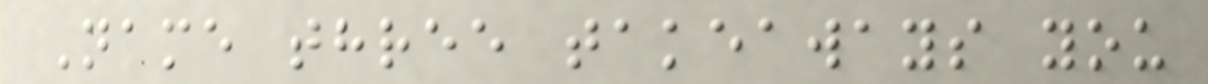Name three takeaways you
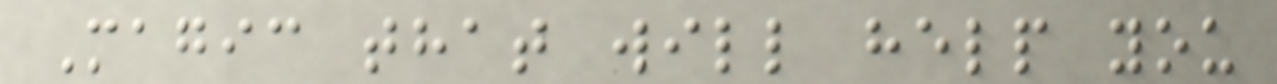Magic that will help you
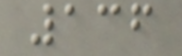136
